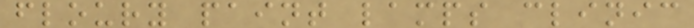floury paint lamps clinic
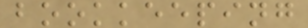bookkeeping
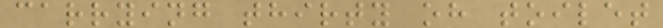carrying thirty oh toilet
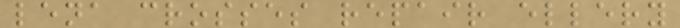lena crosses repair ellery
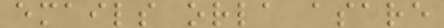emails orla asare
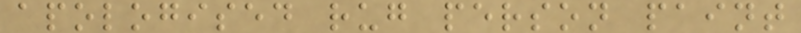apologised rug person paint
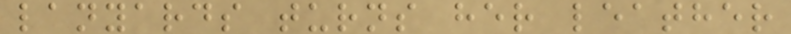lanyards turns her leather
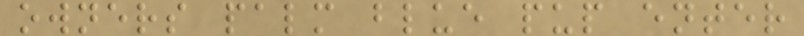owners palm blue pup enter
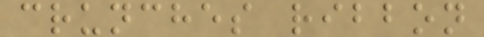crunches ribbon
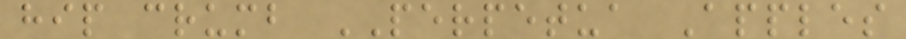hip crumb PERPETUA Apples
